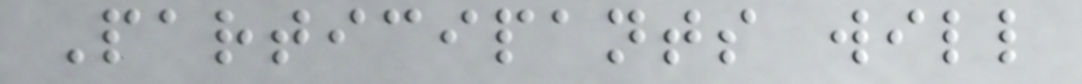Participants will
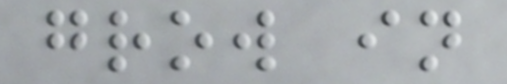grow in
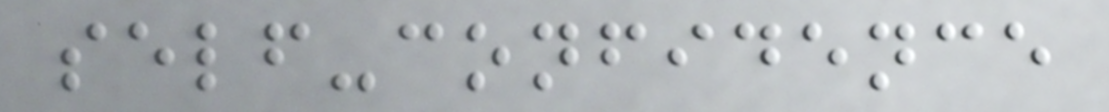self-confidence
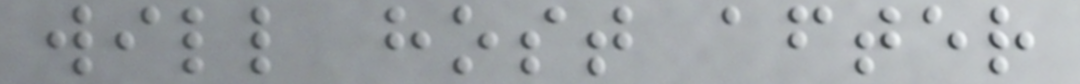will host after
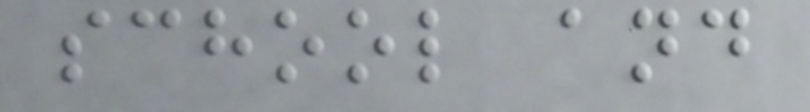school and
